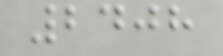2408
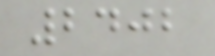2402
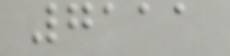7111
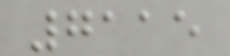7115
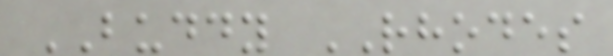BUDDY RHODES
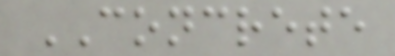CONCRETE
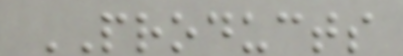PRODUCTS
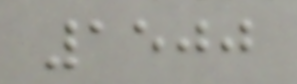1500
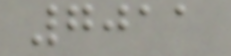7011
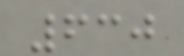630
